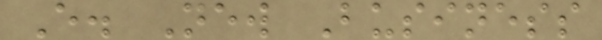E. New Business
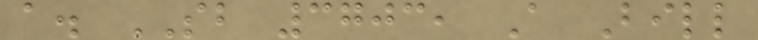a. SB 3703, A Bill
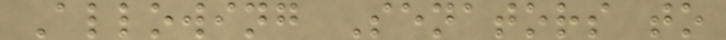Allowing Senators to
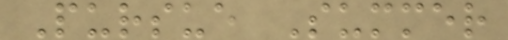Pursue Summer
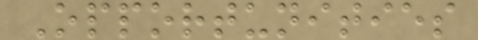Opportunities
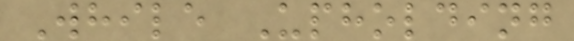While Upholding
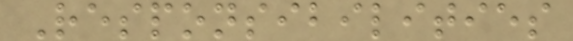Responsibilities
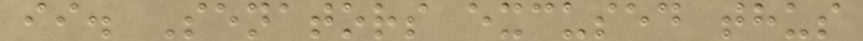ii. Senators excused thus
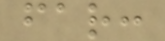far:
